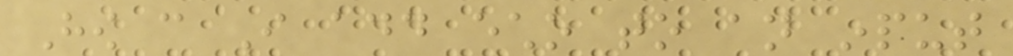How can I add echo to an input
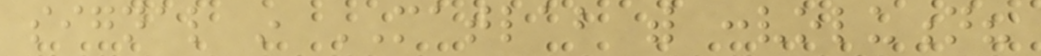signal in MATLAB with convolution?
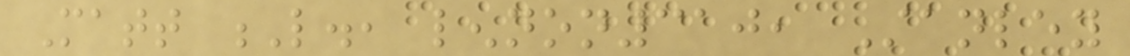Matt L., lennon310, Stanley
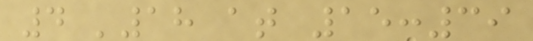4 '18 at 15:39
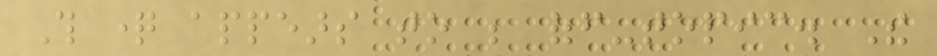This question appears to be off-topic. The
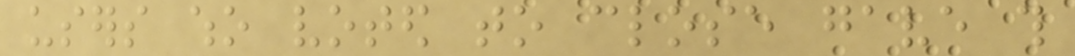users who voted to close gave this
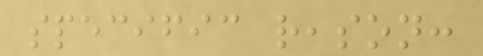specific reason:
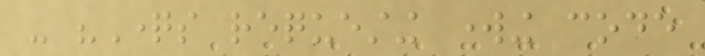- "Questions requesting working code
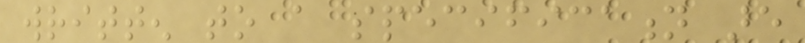written to a specification are
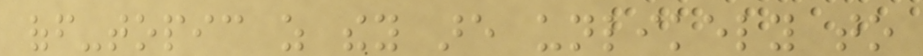off-topic as they are unlikely to
